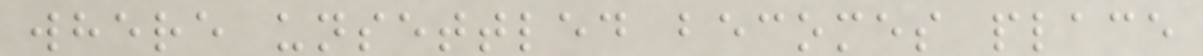where unsettled becomes place
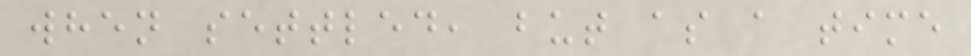when settled, but as a time
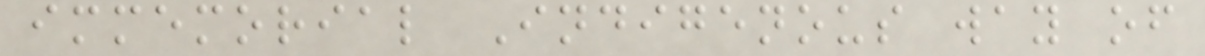immemorial Indigenous way of
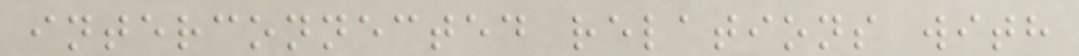interconnected relations with
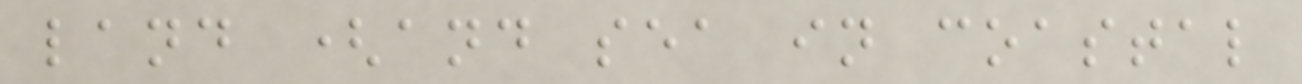land (and sea in coastal
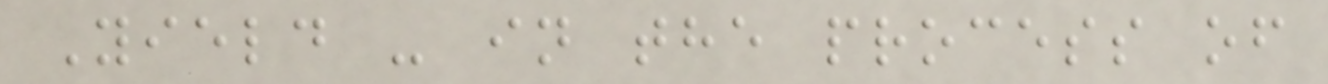Yield - in the process of
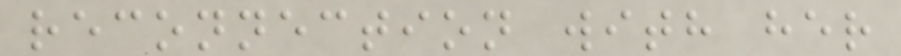reconnection with her
